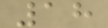18
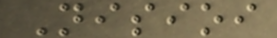Nisioi
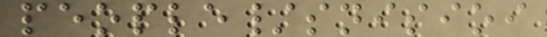people/snisioi
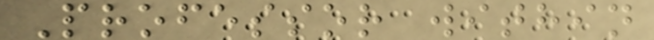Professor within
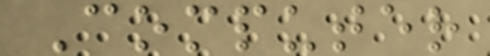Computer
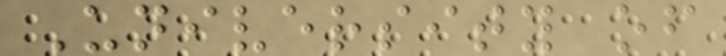University of
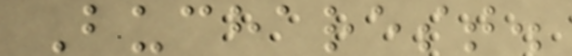Bucharest.
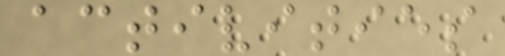activities
